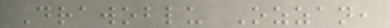Drawoblu Ozzan,
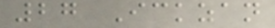27 Ickzan
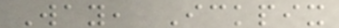Way, Ickpix
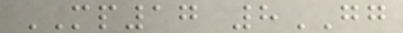MP17 8GG
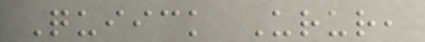Quiick Urur,
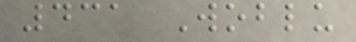431 Woblu
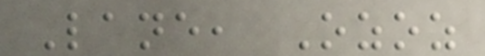Lane, Ozoz
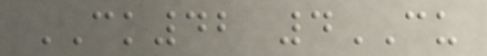CK42 4CU
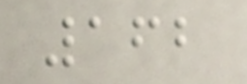162
